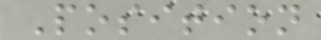Position
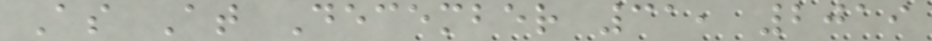As At December 31, 2019
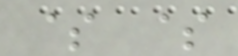$ $
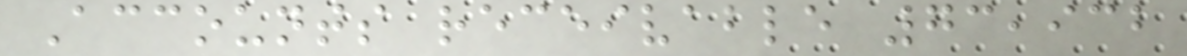Accounts receivable 73,932
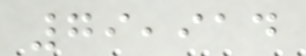79,914
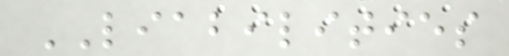LIABILITIES
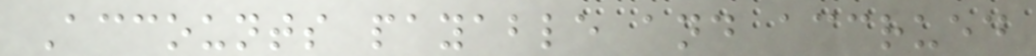Accounts payable and accrued
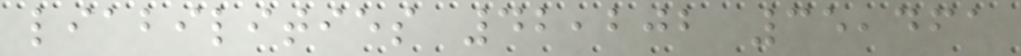liabilities 42,202 35,461
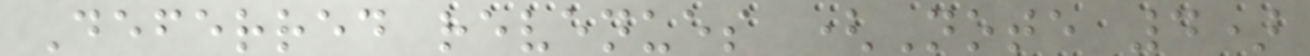Deferred revenues (Note 4)
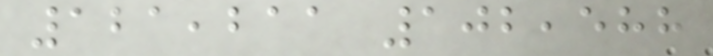121,211 102,588
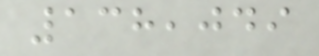138,049
